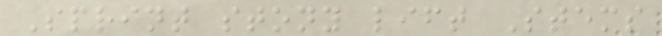Sprint stony lift Stems
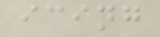icing
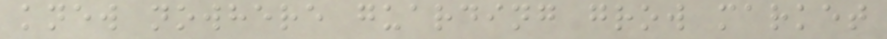knew nowhere guarding grow market
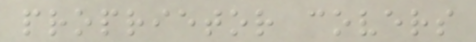proprietor covers
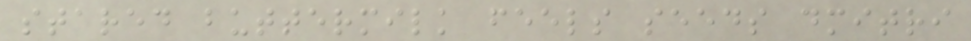stared buttermilk feels seeds dmitri
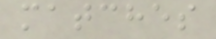matches
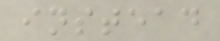instead
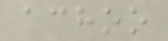achoo
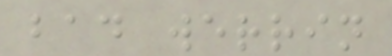bad werrin
